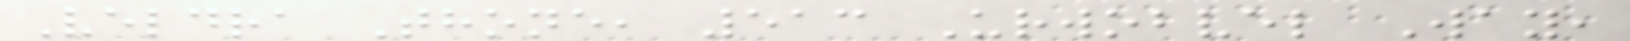Veldra Thone, 513 Urwobvel Way,
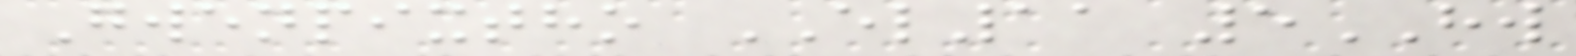Gwenpixtho EL11 5HW
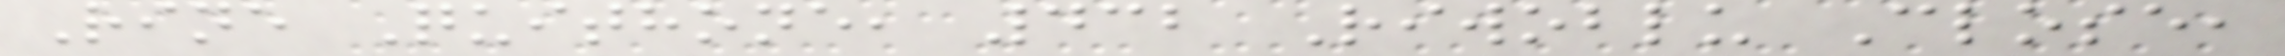Rine Quithone, 432 Riwoblu Close,
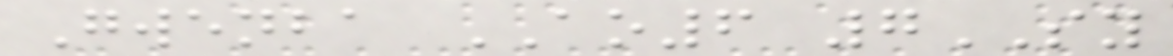Gwenba AO6 7SY
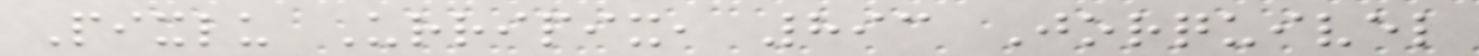Pixlu Urripix, 893 Jorquivel
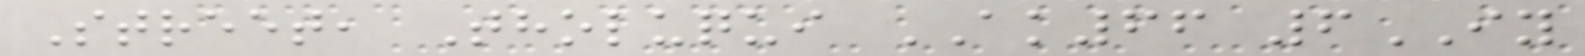Street, Tholuqui AK66 6IY
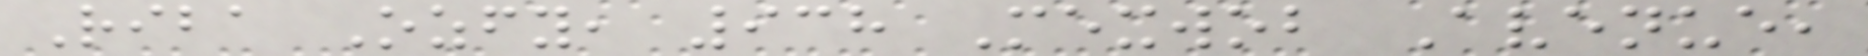Riba Ozfy, 938 Mexwob Avenue,
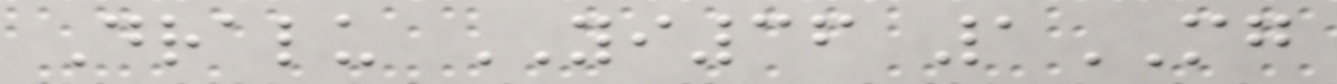Dralu YI36 1MG
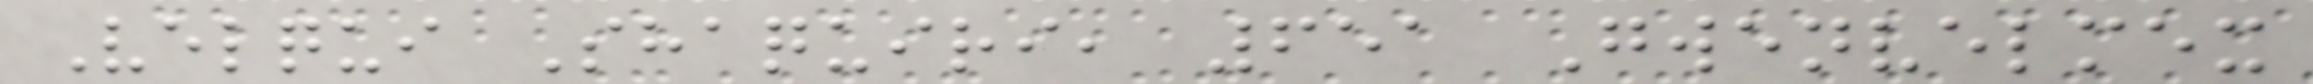Velqui Shaquiri, 651 Gwenvelmex
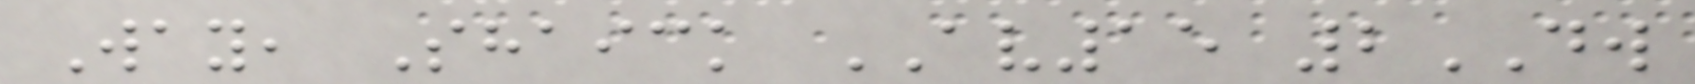Way, Shaick AV15 2DW
